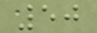50
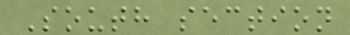South section
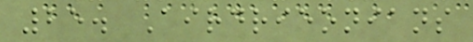25. Airdrieonians
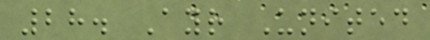28. Ayr United
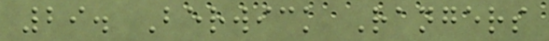29. Berwick Rangers
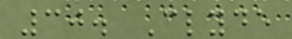30. Clyde
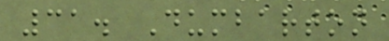31. Dumbarton
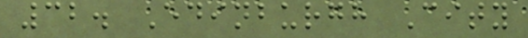32. Edinburgh City
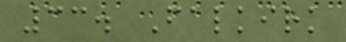33. Falkirk
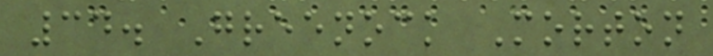34. Greenock Morton
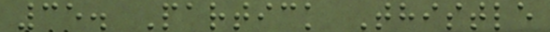35. Partick Thistle
